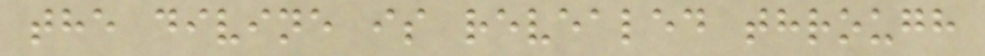the divine is revealed through
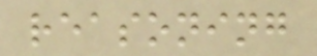reasoning
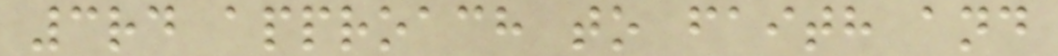3rd approach to faith and
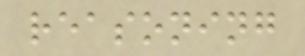reasoning
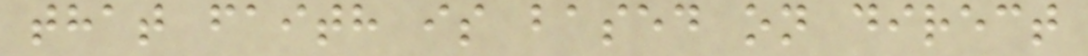that faith is based on direct
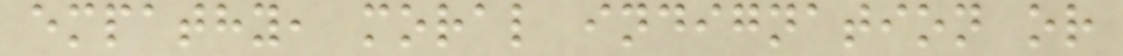empathy, moral indignation or
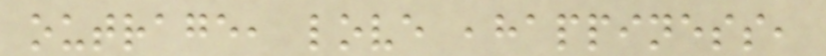outrage, love ,happiness,
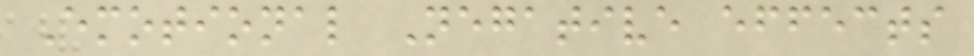Emotional Negative effects
